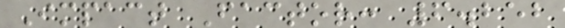Impact Factor: 6.252
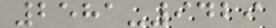2581-9429
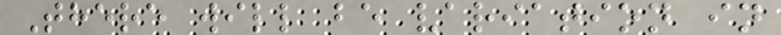There will be variation in
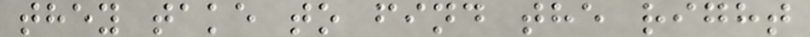they take to find the right
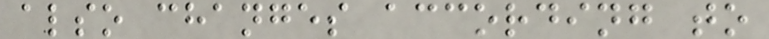also changes according to
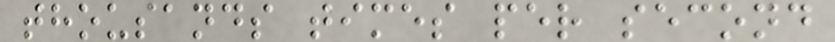thousands times per second
